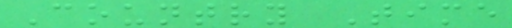Country Time
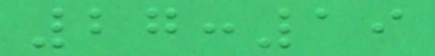27:19
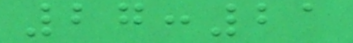27:21
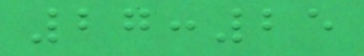27:25
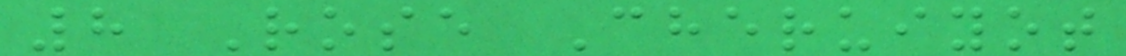8 Rose Cheruiyot
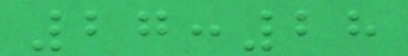27:28
